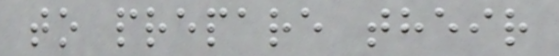to prepare their
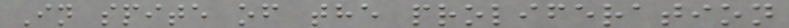In spite of the proliferation
